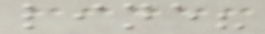line?
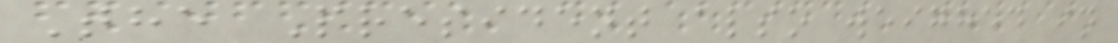The President also weighed in
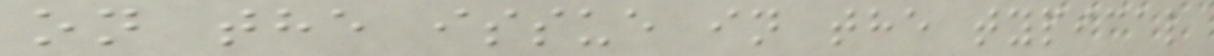on the issue in the typical
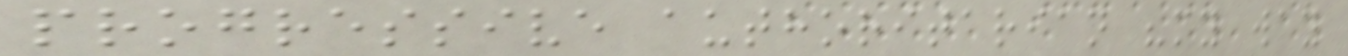progressive authoritarian "my way
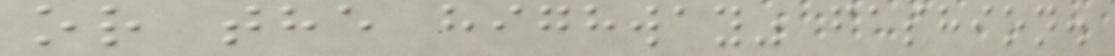or the highway" fashion.
